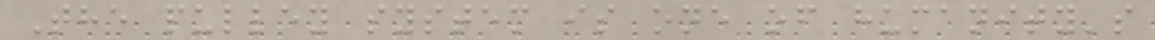The pulley system is one of humanity's
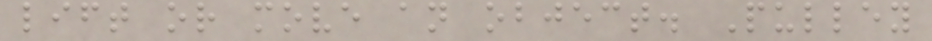lift or move an object. Pulley
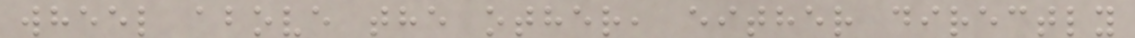wheel above the other, either directly
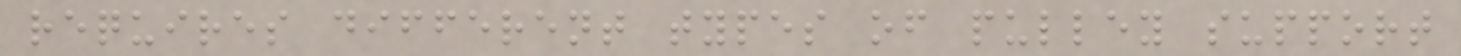requires different types of pulley support
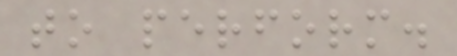to perform.
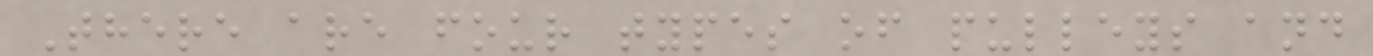There are four types of pulleys and
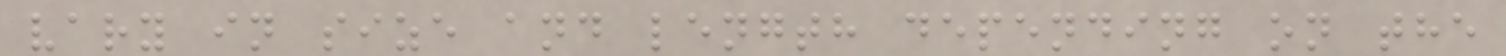vary in size and length depending on the
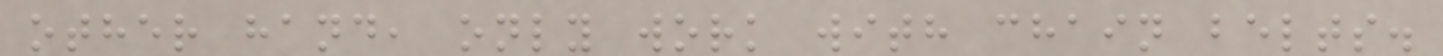other hand, only work with chain belts.
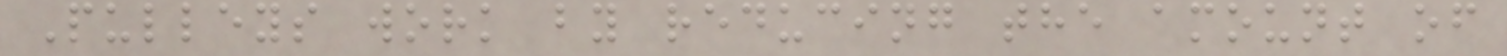Pulleys work by reducing the amount of
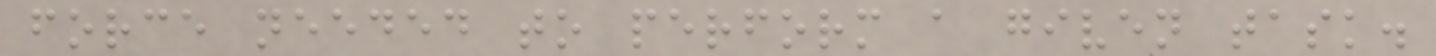force needed to perform a given task.
